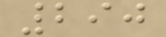290
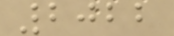2022
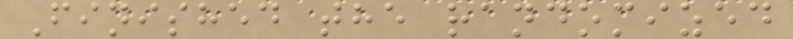Finished the randomized
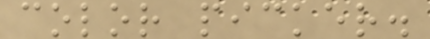color picker.
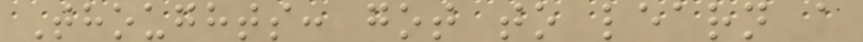Thoughts: got to learn a
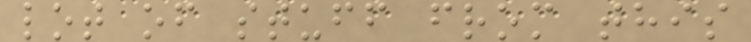lot of stuff from this
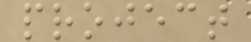project
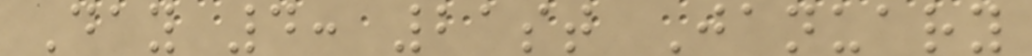Day 4: 21st January
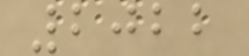2022
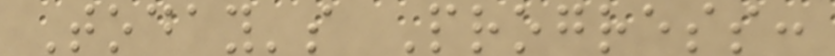Today's Progress:
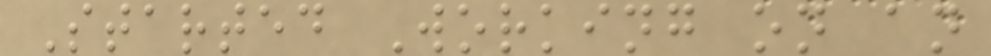Started Working on an
